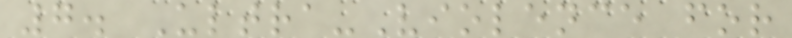7. Ultra-Violence for
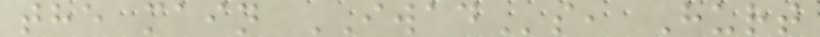the main IWADs, Hurt
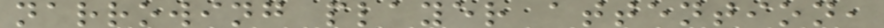narrowing player attention,
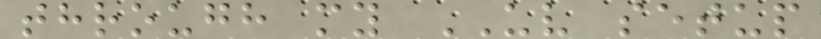through my UV setup
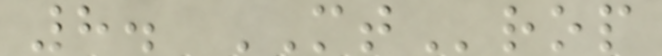8. MTrop
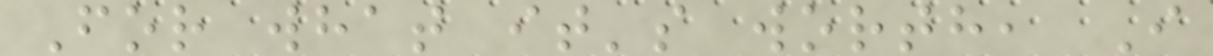For what it's worth, I
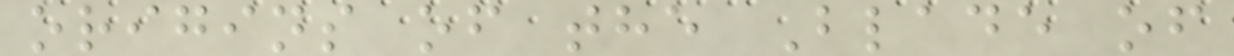origins of the Blade of
